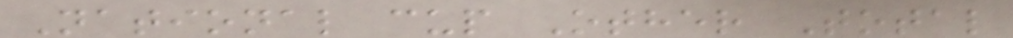National cup Other Total
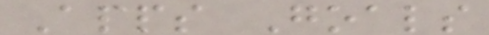Apps Goals
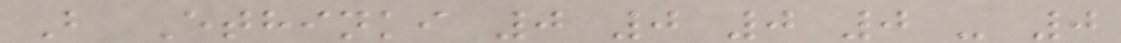B Ethinki 0 0 0 0 - 0
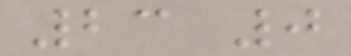23 0
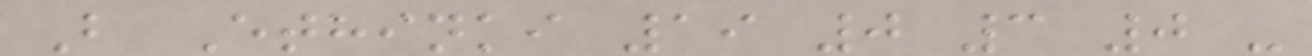B Ethinki 19 0 3 0 -
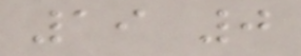19 0
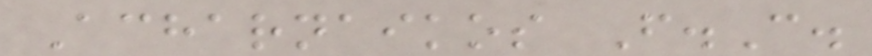Acharnaikos F.C.
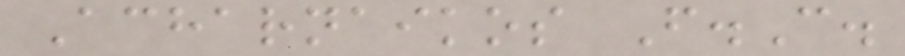Acharnaikos F.C.
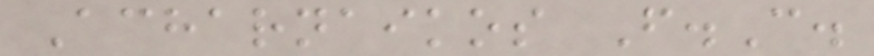Acharnaikos F.C.
